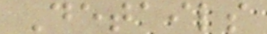Details
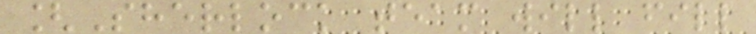[Sherlock team will fill
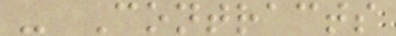- Contracts
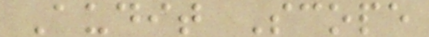Audit Scope
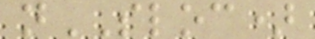nSLOC)
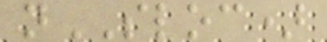nSLOC)
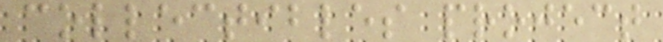collectibles project
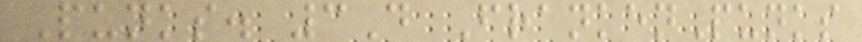Punks. 3D FrankenPunks
